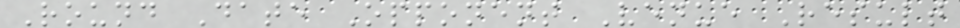Round Date Opponent Venue Result
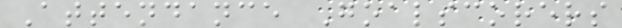Attendance Goalscorers
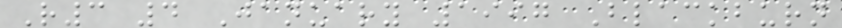R3 4 January 1997 Blackburn
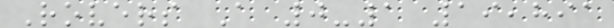Rovers A 0-1 19,891
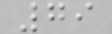79
